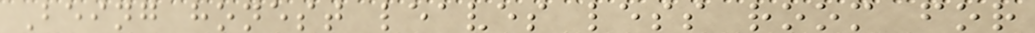Being honest leaves less room for
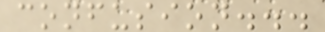confusion...
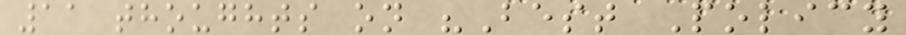11 thoughts on "Best Policy
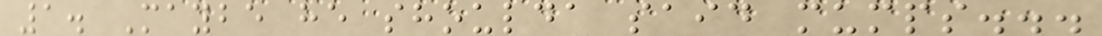1. Maybe he shoulda said mumps...
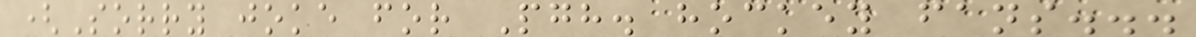(Sorry joke for Pgh. hockey fans...
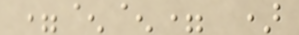=^^= )
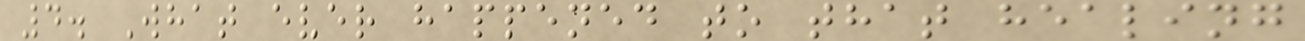4. What ever happened to that healing
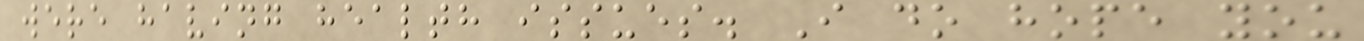were having health issues. I do hope you
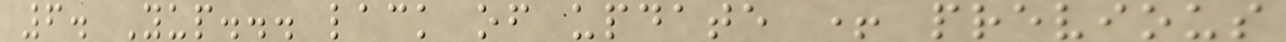6. Yup... lack of update + previous
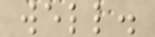well.
